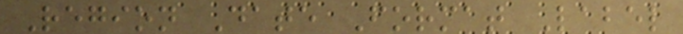Region Date Format Label
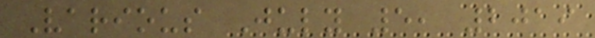Various July 5, 2019
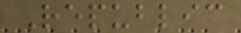Republic
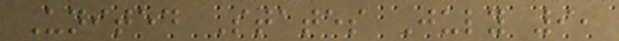United States July 9,
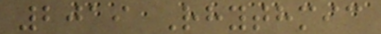2019 Rhythmic
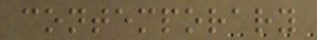contemporary
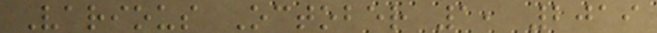Various October 1, 2019
